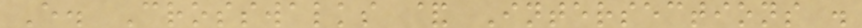E. Crosswalks & Intersections .
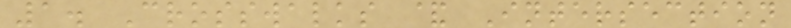1. Crosswalks & Intersection
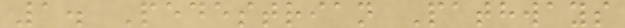1. Pedestrian Pathways
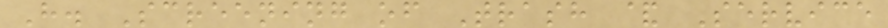H. Screening of Trash & Service
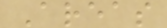Areas
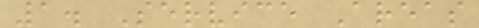1. Service Areas
